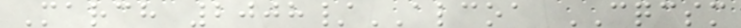March 2008/ALCOA CQCSM
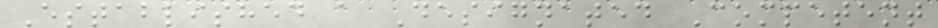Established a Designated Competent
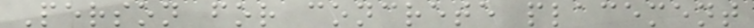Person for concrete placement
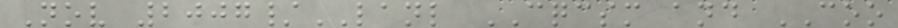Nov 2007/LANL CQCSM and COO
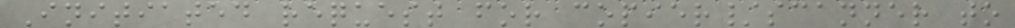Initiated request for copier/scanner to
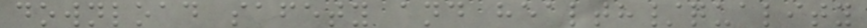download safety and health/quality
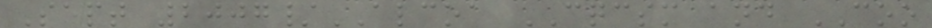Sept 2007/ALCOA CQCSM and COO
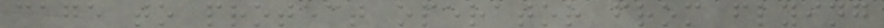cage to protect operator from flying
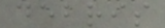debris
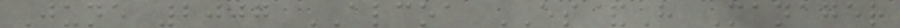June 2007 ALCOA ES&H Manager
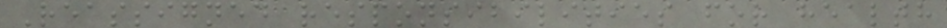Reassigned responsibilities for health
